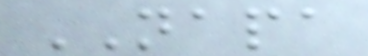NAPA
